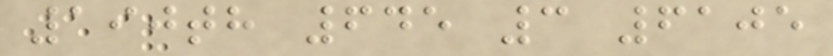190th 645 3 6105
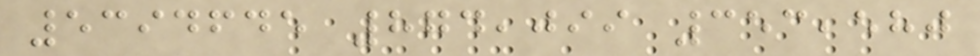5394645 874,099 353,580
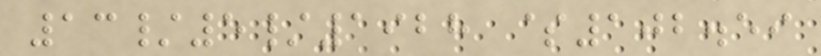13/5/1928 $102.59
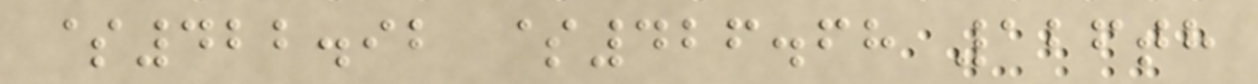$422.92 $426.68 126th
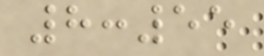8:55
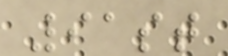91st
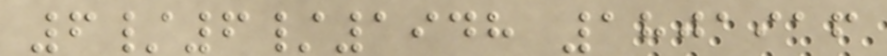6/6/1948 1801916
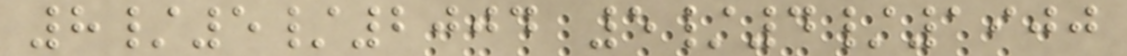8/5/2004 5/4/1900
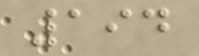194
